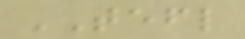TEFL
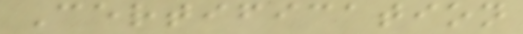Certification
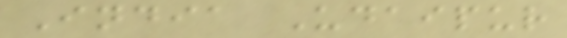India Udaipur
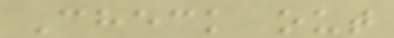Check out
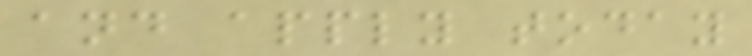and apply today
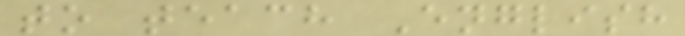to teach English
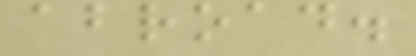abroad.
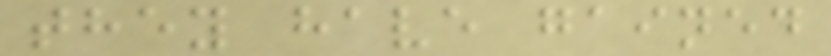they have gained
